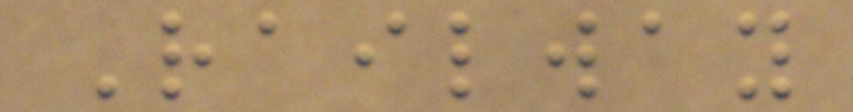Railway
